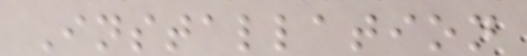Installation
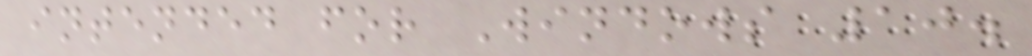intended for Windows 10.
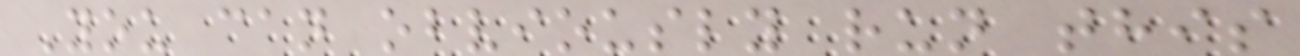You can obviously run this
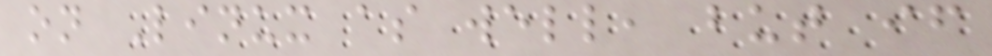on Linux as well, but if
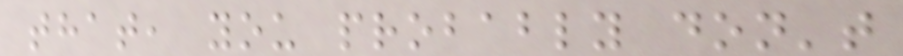that, you probably don't
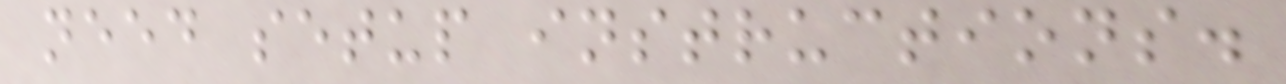need setup instructions.
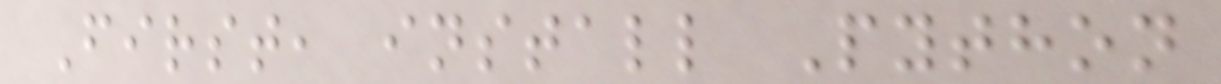First, install Python
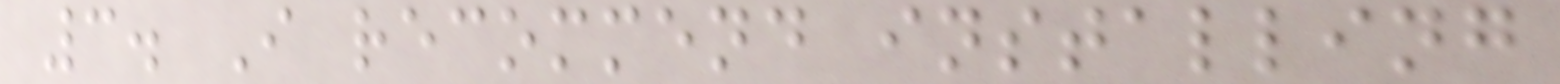3. I recommend installing
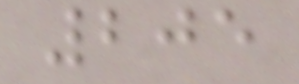205
